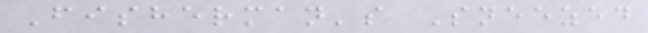Fisherman's Sneezed
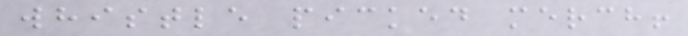whistle picked merch!
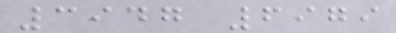3947 6979
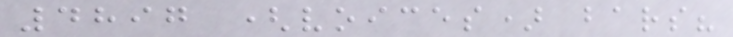4897 (voices) bars?
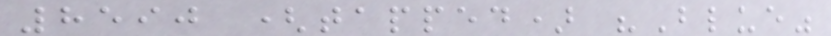8590 (tapped) "Blue"
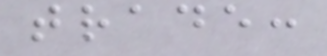trade:
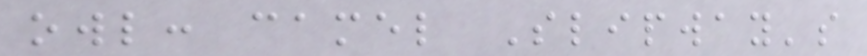owl: camel Slipway's
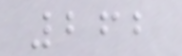262
